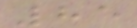85
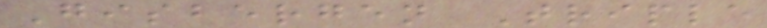Gisbergen Triple
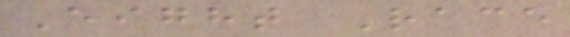Eight Race
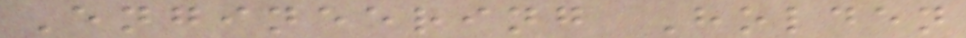Engineering Holden
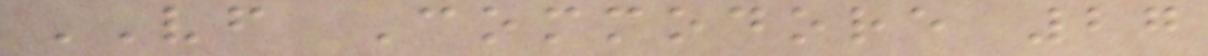VF Commodore 27
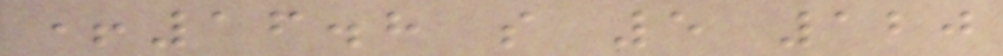+16.8 s 5 120
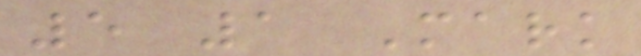5 1 Mark
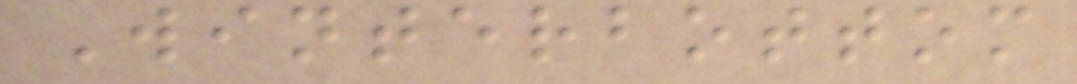Winterbottom
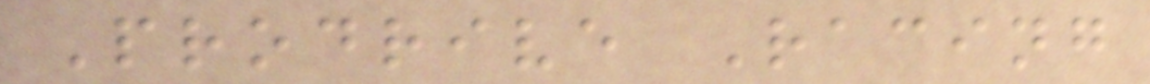Prodrive Racing
